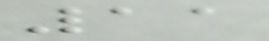11
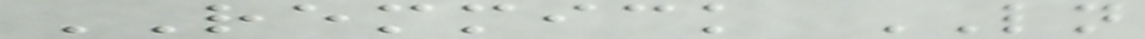REMMICK LN
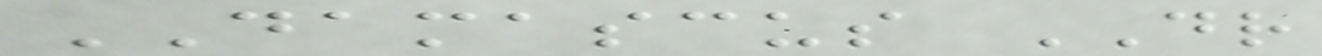DAMASCUS DR
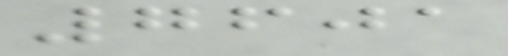7601
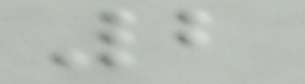2
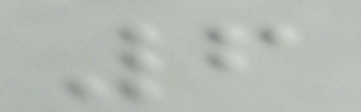6
